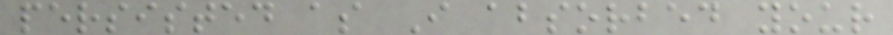persisted as I absorbed your
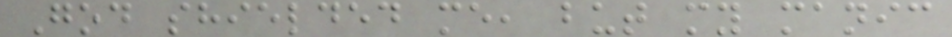God shielded me, but my manic
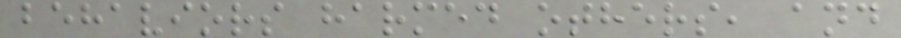behaviors harmed others, and
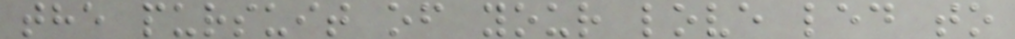the pursuit of your love led to
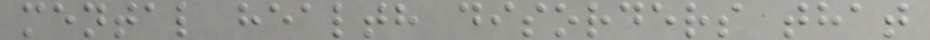mental health disorders that
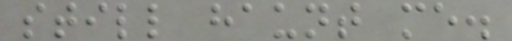still haunt me.
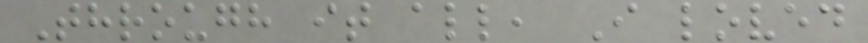Through it all, I loved
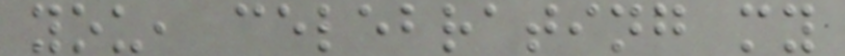you, celebrating my
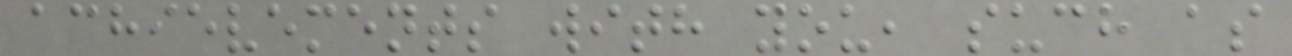achievements with you, such as
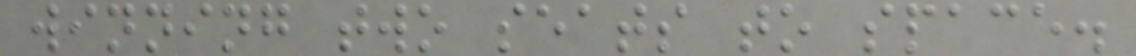winning two seats to space.
